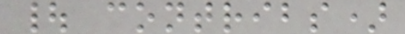| contribs)
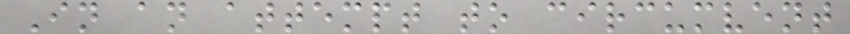In an attempt to circumvent
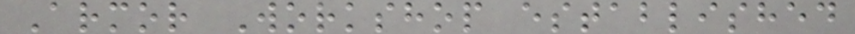Armor Workshop established
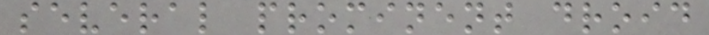several prominent droid
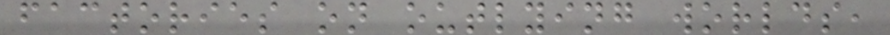factories on outlying worlds,
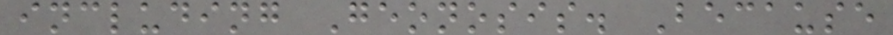including Geonosis. Because
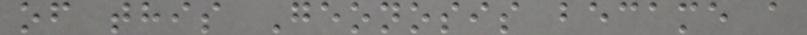of this Geonosis became a
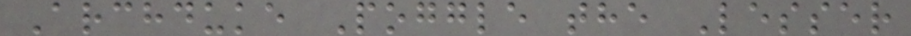Archduke Poggle the Lesser
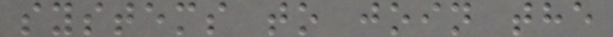systems to join the
